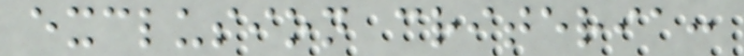exclusion criteria:
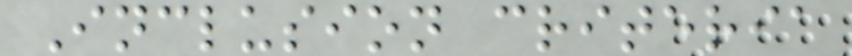Inclusion criteria
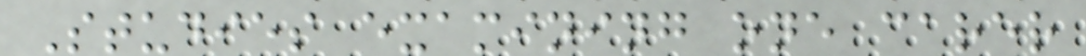Studies examining one carer
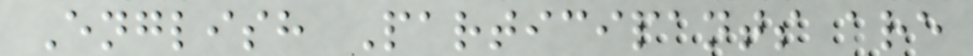English Participants are
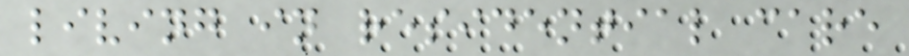living in residential care
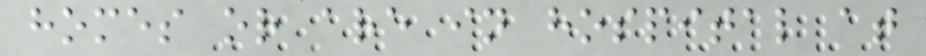homes or are in hospital at
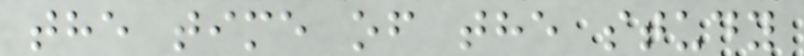the time of the study
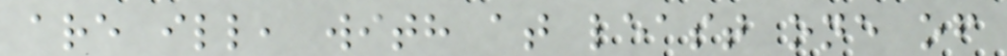are ill, with at least one of
